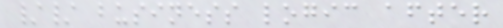// business logic after
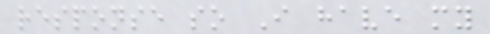response so I have my
